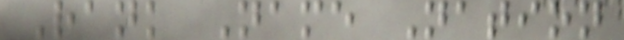Rank Name Nation
